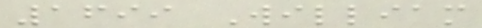1699 William
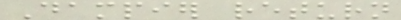Dampier return
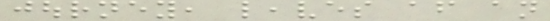journey, leaves after an
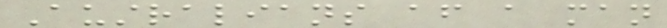Australians after a man
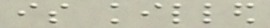is killed
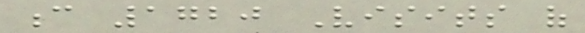c 1720 Visits of
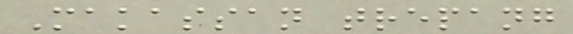Makassan trepang
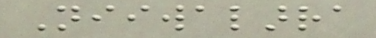Niiwalarra
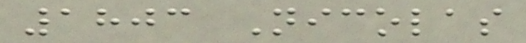1803 Nicolas
